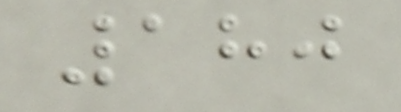180
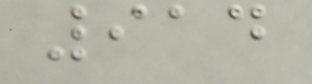914
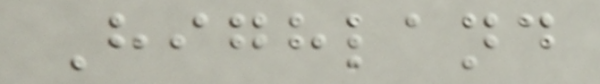Highland
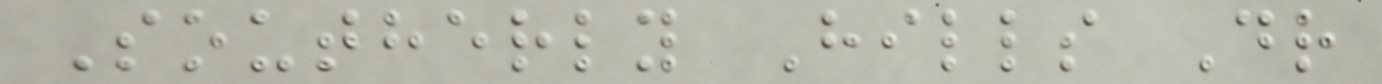Southerly Hills Dr
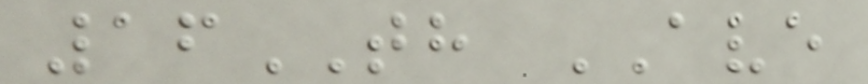16TH AVE
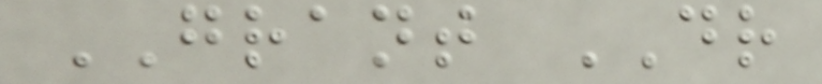GRANT DR
